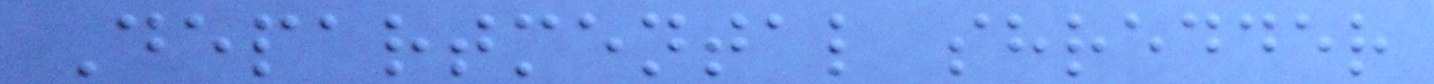Departmental shredder
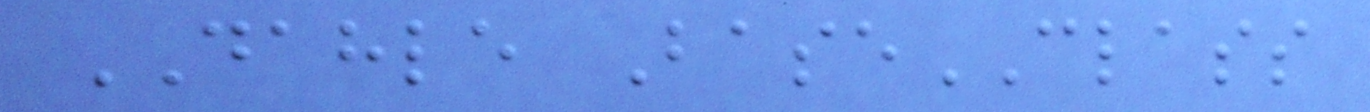DAHLE BaseCLASS
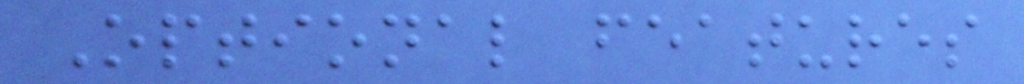Optional features
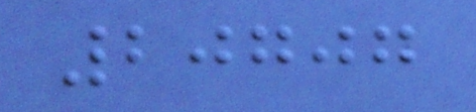20707
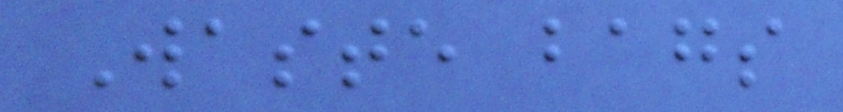Waste bags
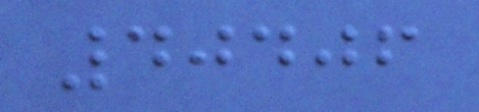40406
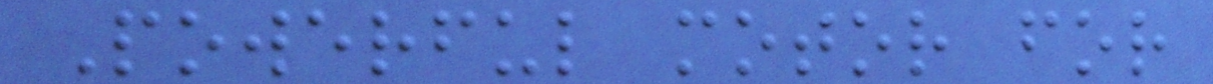Powerful motor for
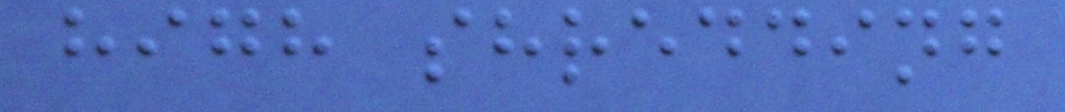high shredding
